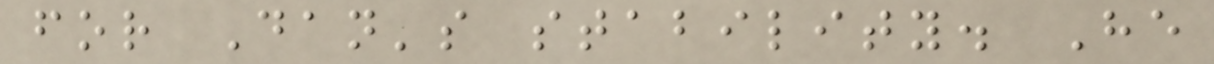for Dan's stability. He
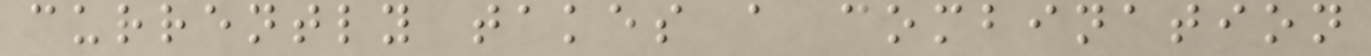currently takes a combination
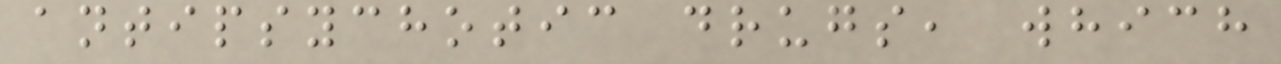antipsychotic drugs, which
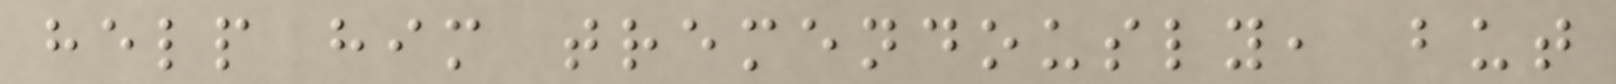help him tremendously, but
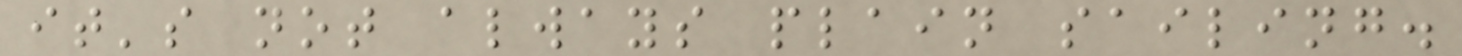it's not always plain sailing.
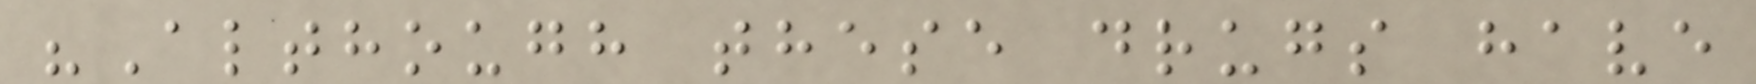"Although these drugs have
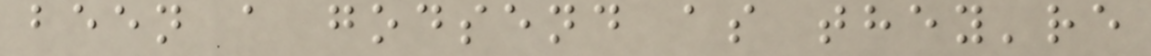been a godsend as they're
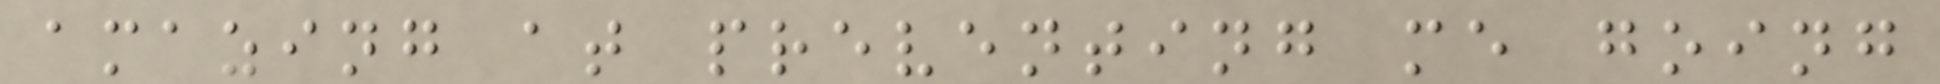amazing at preventing me going
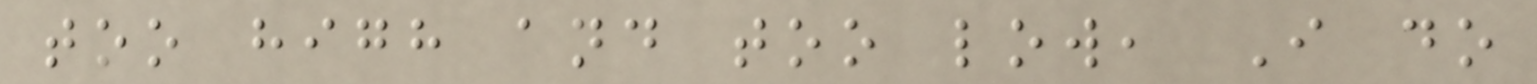too high and too low, I do
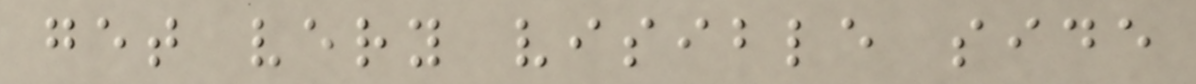get very visible side
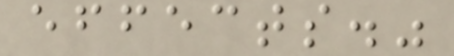effects."
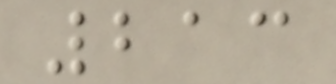213
